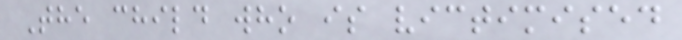The child who is victimised
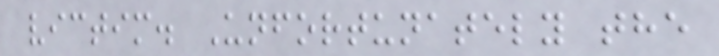victim. Unfortunately the
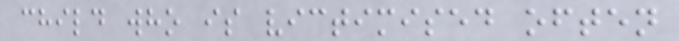child who is victimised often
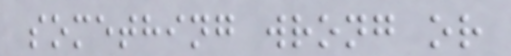something wrong or
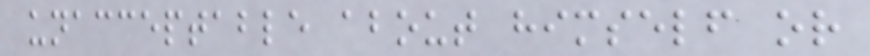unacceptable about himself or
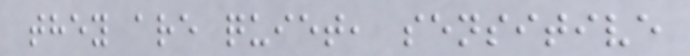they are quiet, sensitive
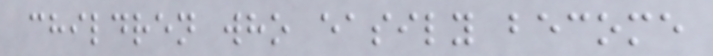children who easily become
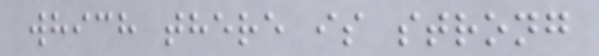which there is strong
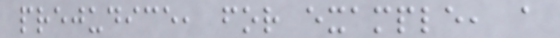prejudice, for example, a
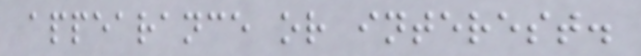appearance or interest.
